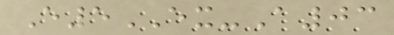E5EX-A03
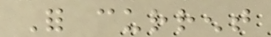For current
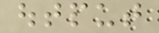output
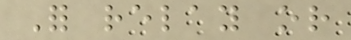For relay or
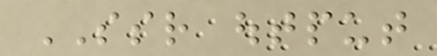SSR output
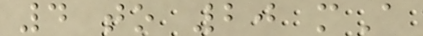4 to 20 mA
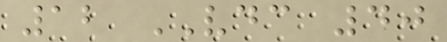12 VDC 40
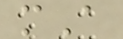mA
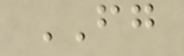FG
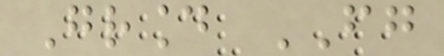Ground FG
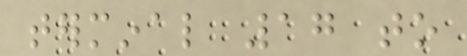terminal 17 to
